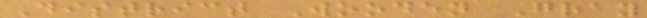District Wooden Gray
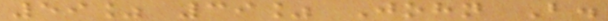59% 39% John B.
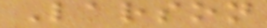Larson
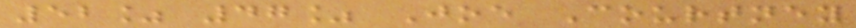52% 47% Joe Courtney
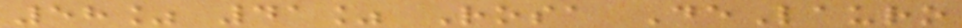58% 41% Rosa DeLauro
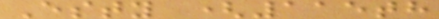Esty (115th
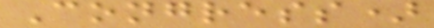Congress)
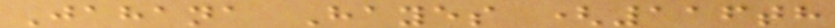Jahana Hayes (116th
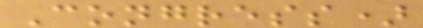Congress)
